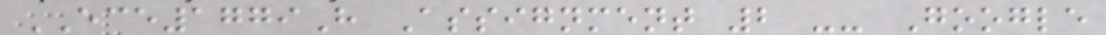ECE1779H Assignment 2 -- Google
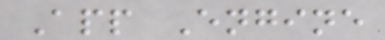App Engine
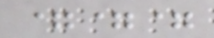===
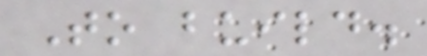To build.
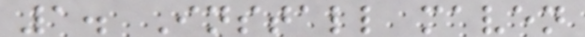1. Install maven
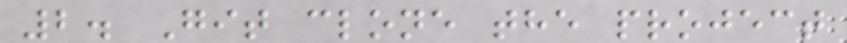2. Git clone the project
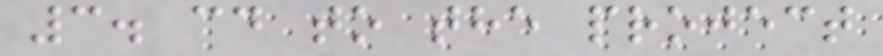3. cd to the project
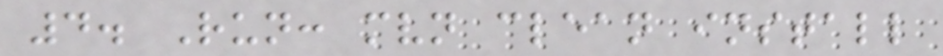4. Run: mvn clean install
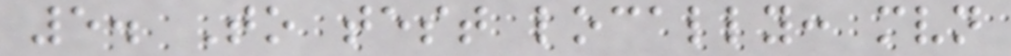5. To test locally: mvn
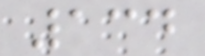134
